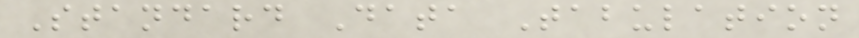Standard Data Tabulation
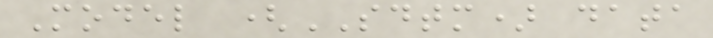Model (SDTM) data
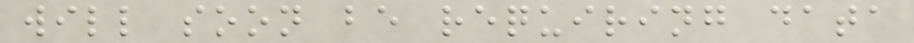will soon be requiring data
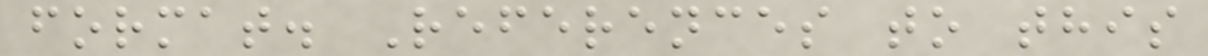format. References to this
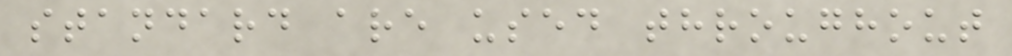standard are used throughout
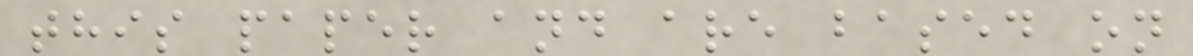this paper and are based on
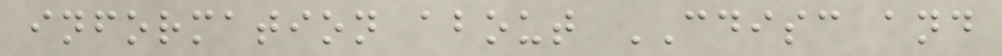information about CDISC and
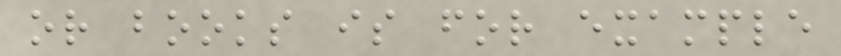or books is for example
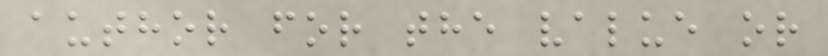author for the value or
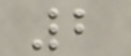2
